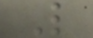L
